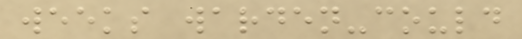weeks warden-could
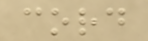cord
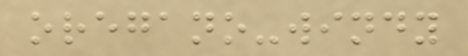oregano-windy
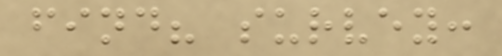find? survey:
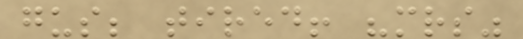gus; tired! "mrs"
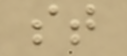st
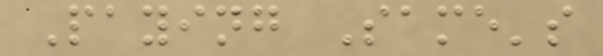Paying Same's
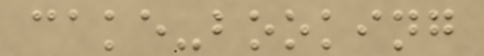cake-booking
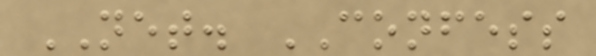NET. CONFESS
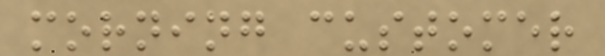morning customer
